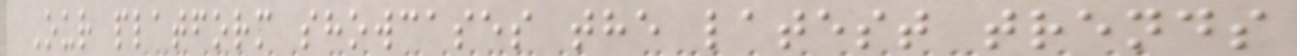Our platform showcases the latest trends
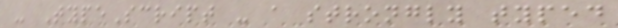- TypeScript - a strongly typed
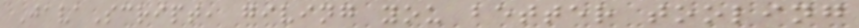JavaScript, giving you better tooling
